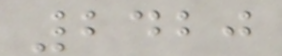2420
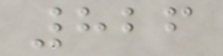826
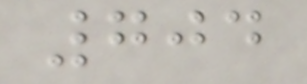704
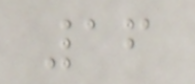16
